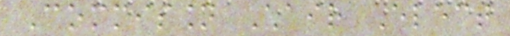Commission Chair Elect
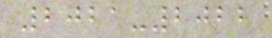2021-2022
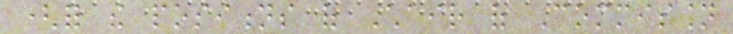(for the positions of Chair of Commission
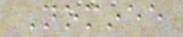Nominee
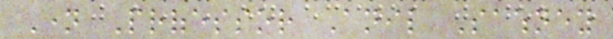Name Professor Anil Sawhney
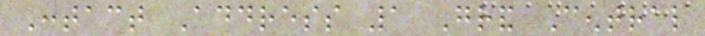Contact Address 1 Grand Central
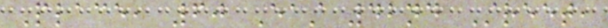Place, 60 East 42nd Street,
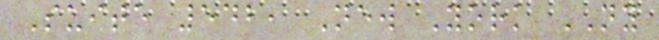Suite 542, New York NY
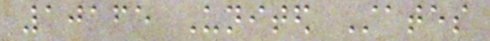10165 United States
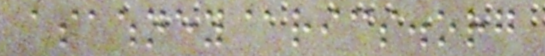asawhney@rics.org
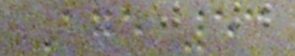Age 53
